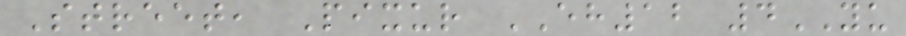Street, Pixur EH12 4YU
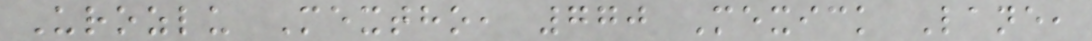Urozlu Mextho, 770 Mexick Lane,
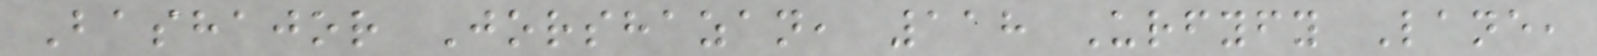Bashajor Jorshazan, 118 Urfyfy Lane,
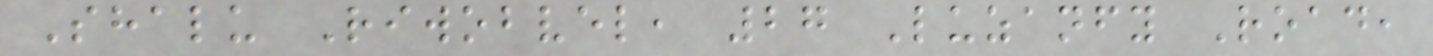Shalu Riwobvel, 27 Luzanfy Road,
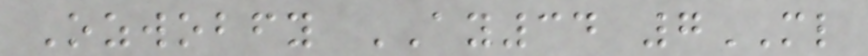Ozwobfy AY34 7ML
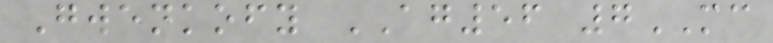Gwenkofy AG56 7MC
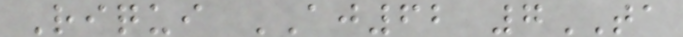Riqui AJ62 7TA
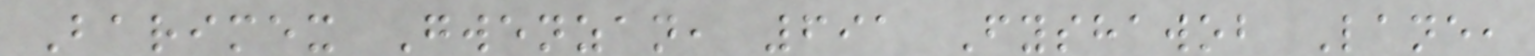Barimex Gwenzan, 691 Fyshawob Lane,
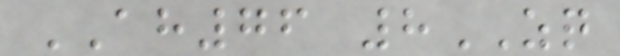AH76 8ZQ
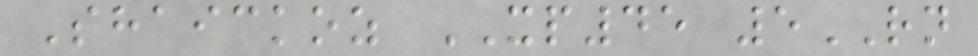Shaickoz XP45 5RN
